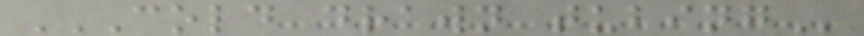COLD DRAWN TUBING
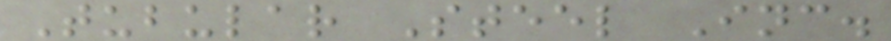Tubular Steel Inc.
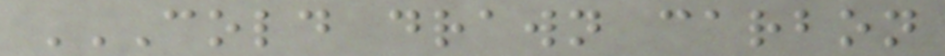COLD DRAWN CARBON
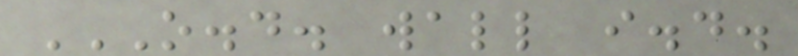O.D. WALL I.D.
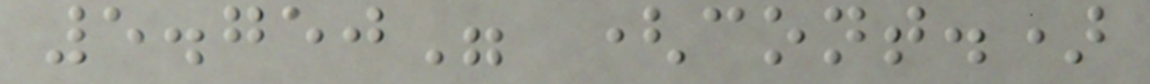5.750" (cont.)
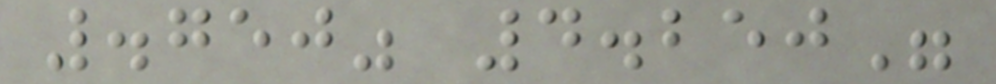.750" 4.250"
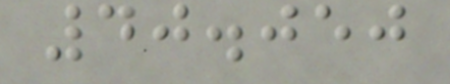40.050
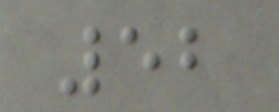52
